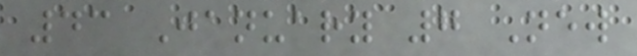43 January 7 New
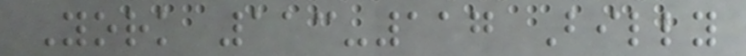York 113-117 Billy
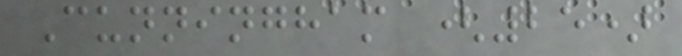Cunningham (25)
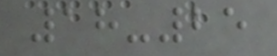18-25
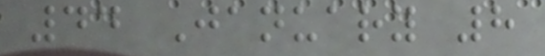44 January 8
